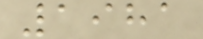1981
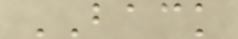BACK
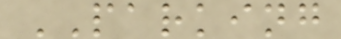PARKING
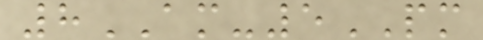8AM-5PM
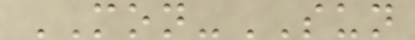MON-SUN
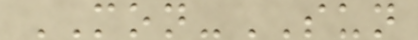MON-SUN
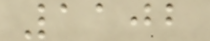1102
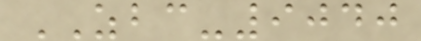ZBC-9040
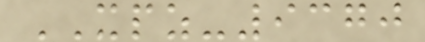XPZ-9370
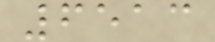6513
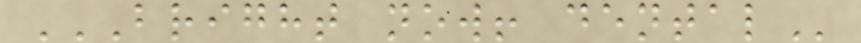BRIGHT NOW! DENTAL
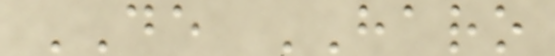DE HARO
